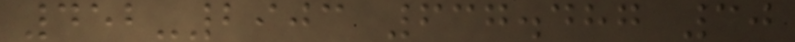452-2903 637.487 30
